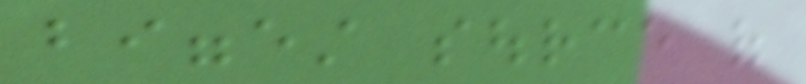biggest source of
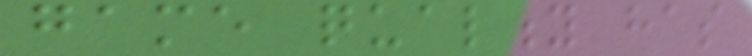game quality has
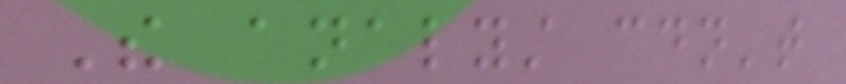The analyst couldn't
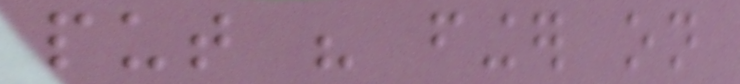put his finger on
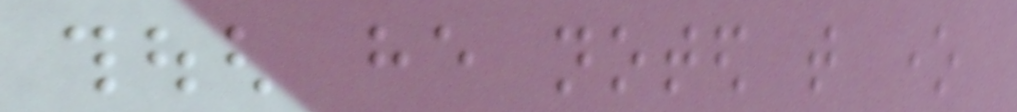though he noted that one
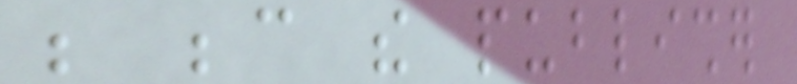be because the publisher
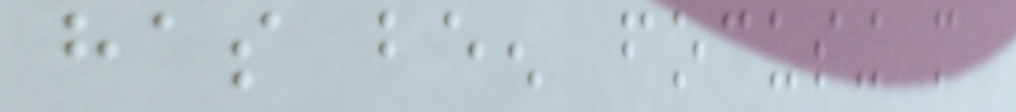has been focusing more
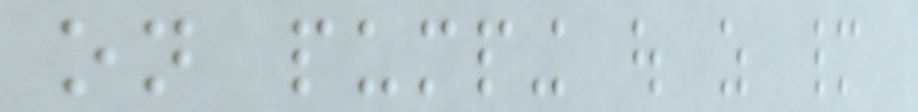on pumping out as many
